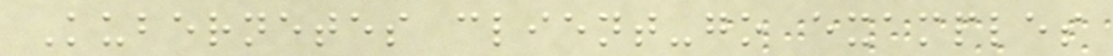Kubernetes client-go examples
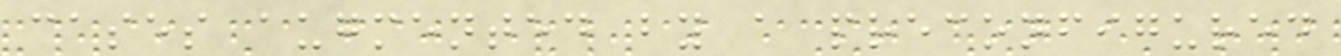cases augmented by a preconfigured
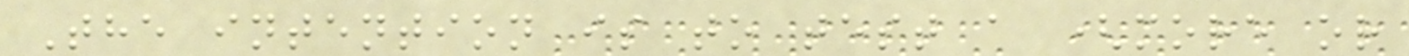The intention is to test a (more or
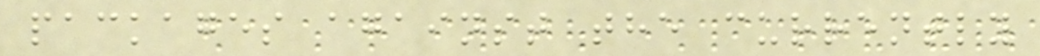packages against the currently
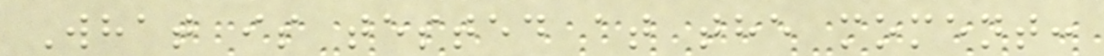What is tested at the moment:
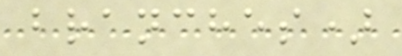branches)
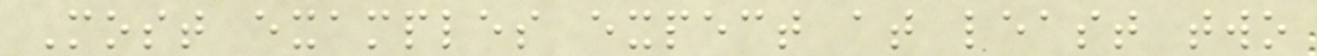Most examples expect at least two
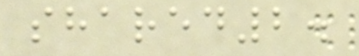shared2.
